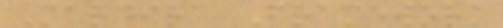Mardira Framework
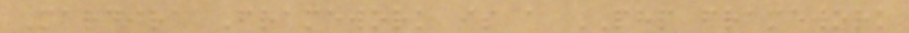Mardira Framework is a PHP framework
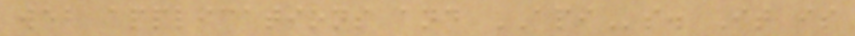web applications and APIs. It is
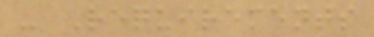- Requirements
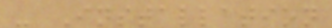- Installation
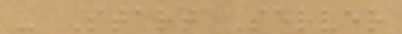- Start Server
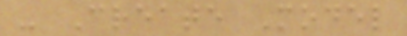- Create Model
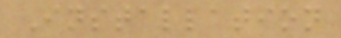Installation
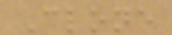Clone
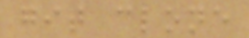git clone
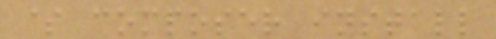$ composer install
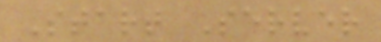Start Server
